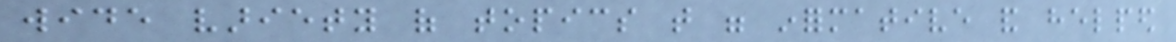wide variety of topics that were informative and helped
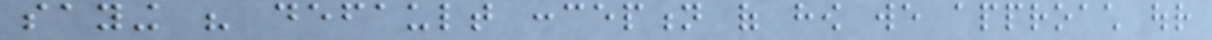saying his default conception of how we approach our
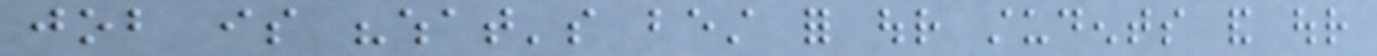job is "what's best for our students and our
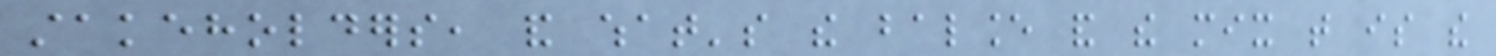stakeholders, and what's the balance and the mix that is the
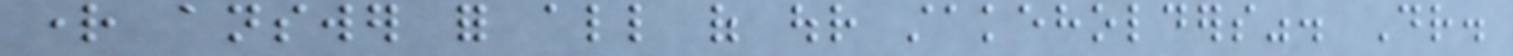right answer for all of our stakeholders". Dr.
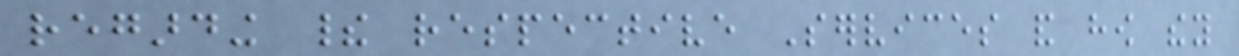regarding their respective Services and how they
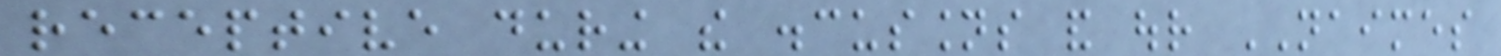receptive during the discussions and our NAIMES
